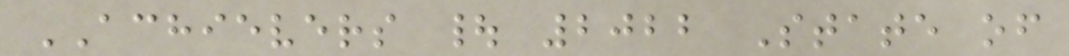ACHIEVERS | 2022 State of
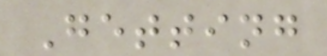Getting
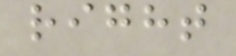right
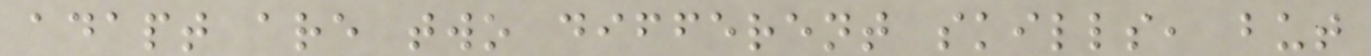adapt are two different skills, but
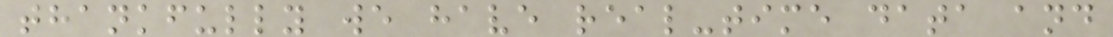thankfully we have real-time data and
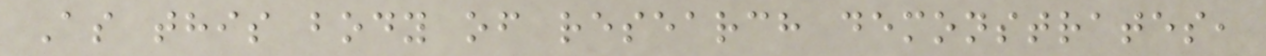As this body of research demonstrates,
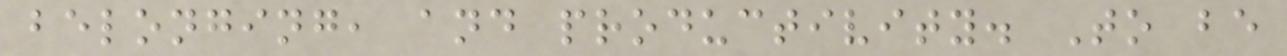belonging, and productivity. To be
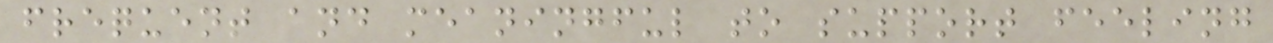frequent and meaningful to support feeling
